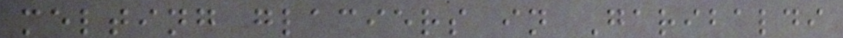melting glaciers in Garibaldi
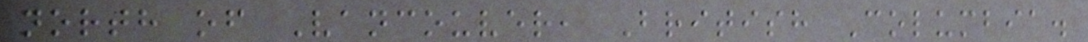north of Vancouver, British Columbia.
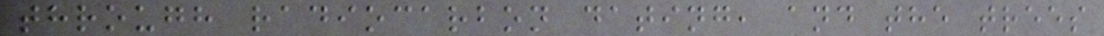through radiocarbon dating, and the trees
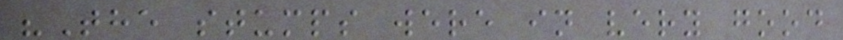"The stumps were in very good
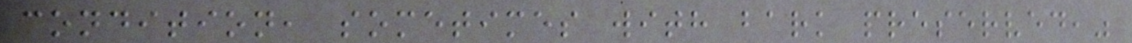condition, sometimes with bark preserved,"
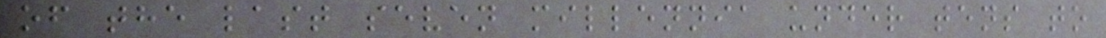of the last seven millennia under tens to
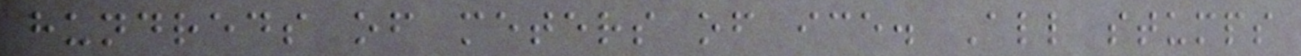hundreds of meters of ice. All stumps
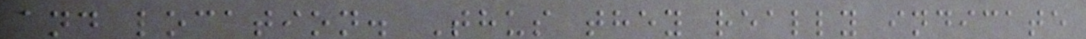and location. Thus they really indicate
